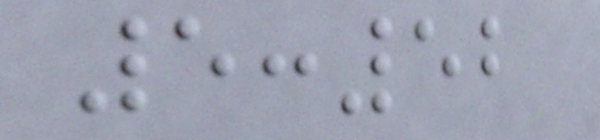5:52
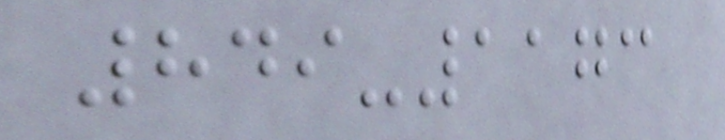849-1173
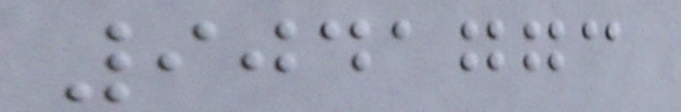9041773
